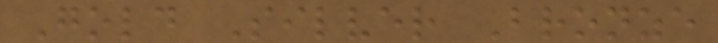Gold Silver Bronze
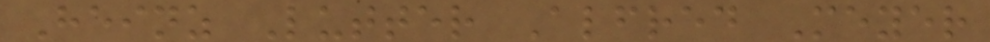Heinz Lutter Alfred Meyer
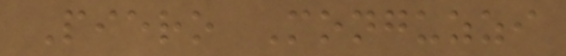Piero Monguzzi
